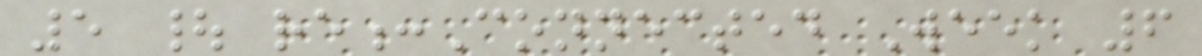5 | re:Connected Week 6
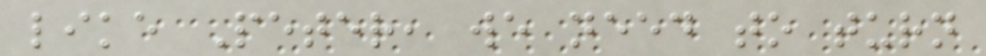like Peter, we need to turn
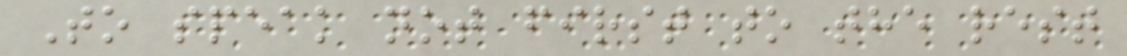To speak not first to the rest
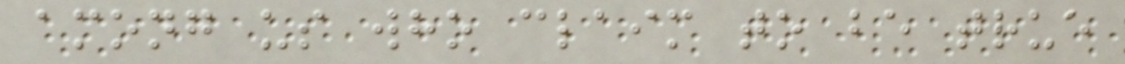among us who claim to be true
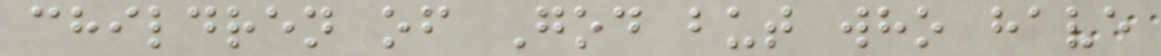children of God but who have
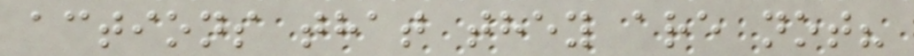actions that they are not?
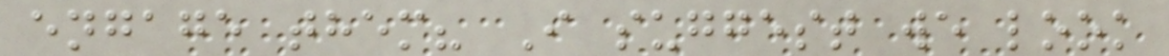engage them? I suggest we look
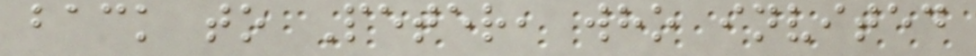back to Peter, who invited
